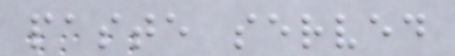paste served
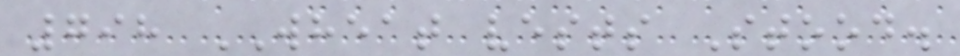798 WHEAT vests Stood.
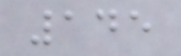145
